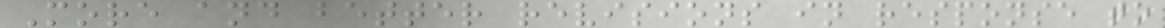More and better revisions in response to
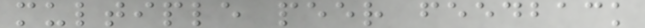multiple peer feedback
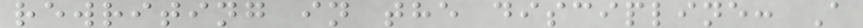rewriting in the discipline: A
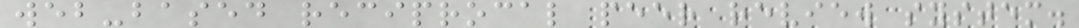web-based reciprocal peer review system.
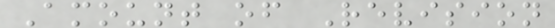Amount of Revision
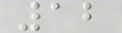12
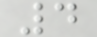4
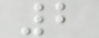2
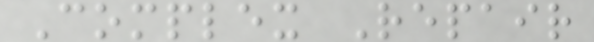Complex Repair
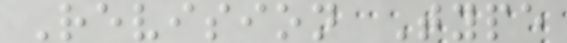Revision Type
